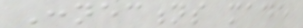Connections made
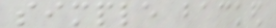simple backed
